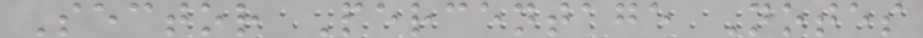Sector Percentage Notes
